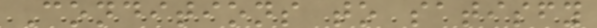Conditions to satisfy
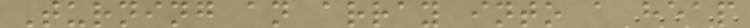Turning an array into a heap
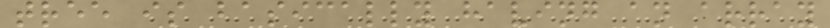tree is basically having an array
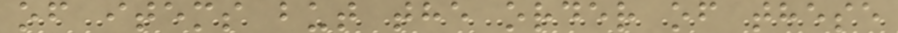of items but the order of these
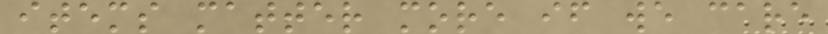items matter more if we care
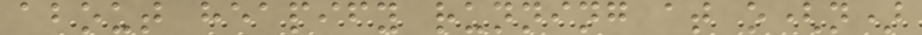about heapify running at o(n)
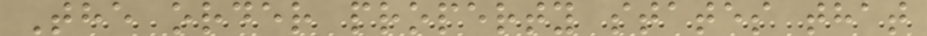The order property states that
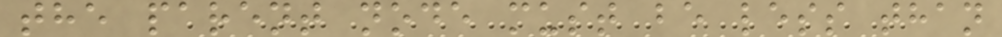the parent node must be less than
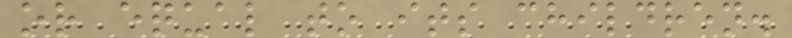or equal to its children.
